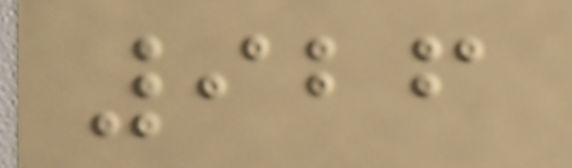926
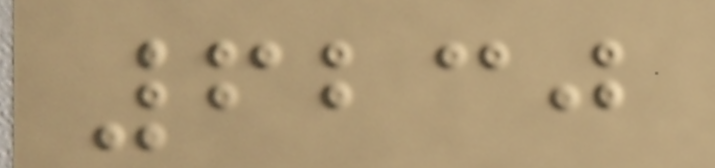6230
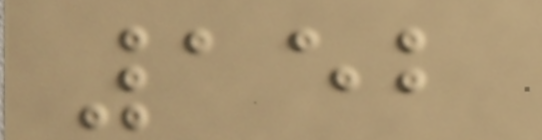152
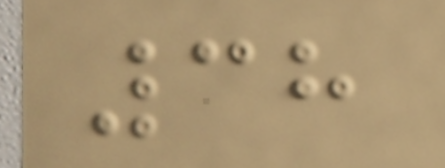38
